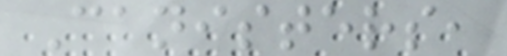Canisters,
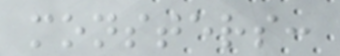monsters:
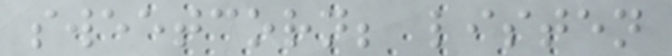sweetcorn; listen
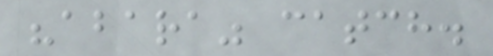"abara" catch.
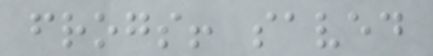frogs! saved
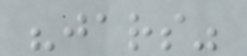"jars"
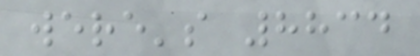were's 8834
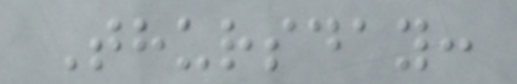Thursday:
